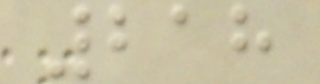218
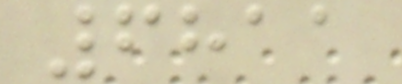6811
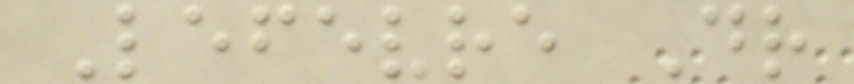Lefevre Dr
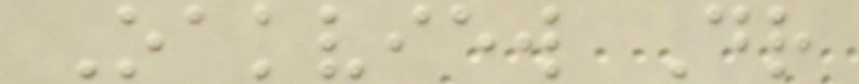Oakview Dr
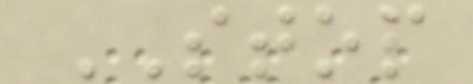STOP
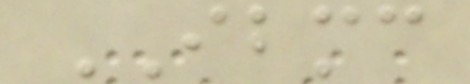IBMC
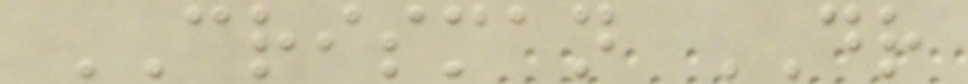CRISMAN DR
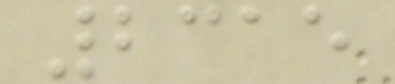2315
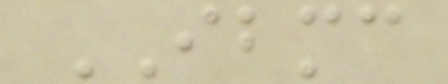IBMC
